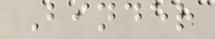Binder
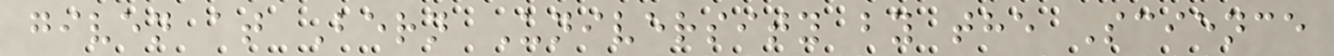given at Bern University by the Science
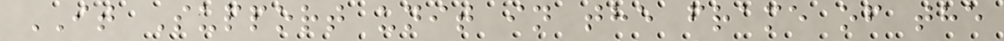IT Support unit in the frame of the
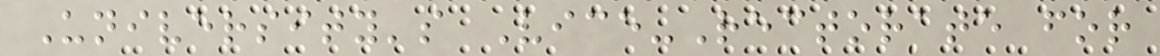University's Vice-Rectorate for
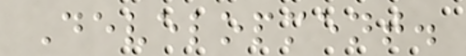Development.
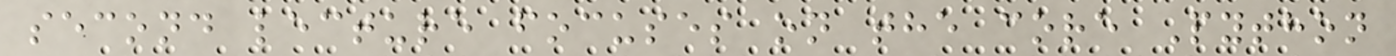second lecture focuses on the core Python
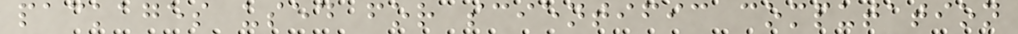packages used for scientific computation
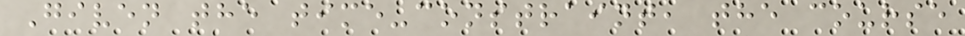Given the time-constraint, the course
